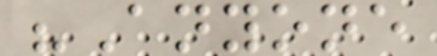"Anyone
